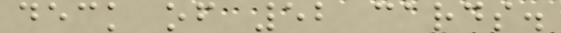deck of 52 cards.
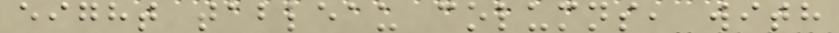eight tableau columns, with
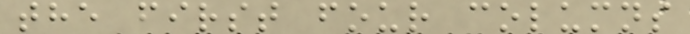the first four columns
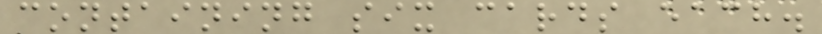containing six cards each.
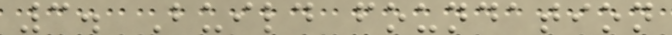3. Build foundation
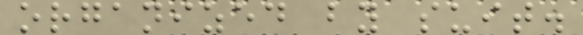organized by suit.
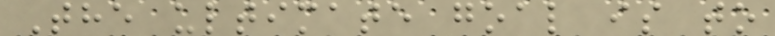The ultimate goal is to
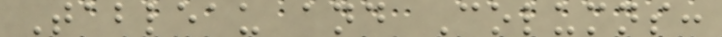Tableau and Columns:
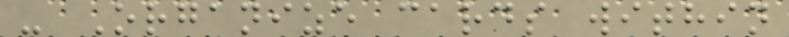- Organize cards within
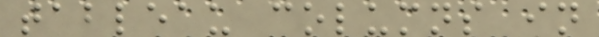tableau columns in
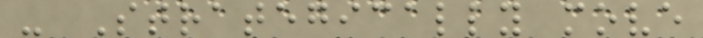- Strategically move
